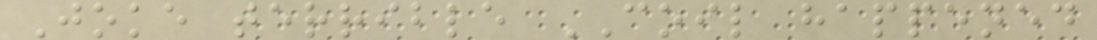Joke terrible COIL happened
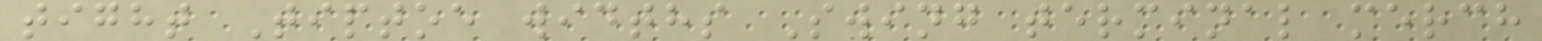tight Tiptoe widths Swing terminal merch
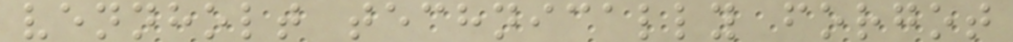vennholt technically forgot
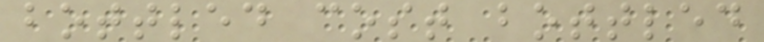bottled cost bottled
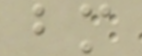bm
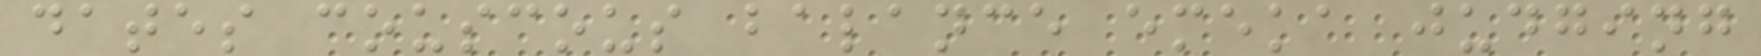dates couscous balance emeka judging
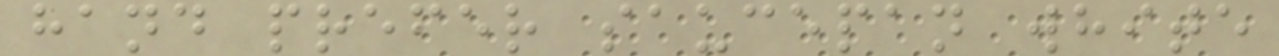hand prefer saucepan white
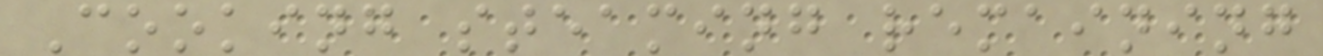Cooking steaming remaining
